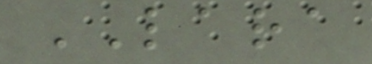LARA
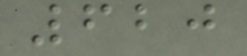620
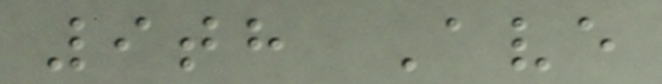9th Ave
